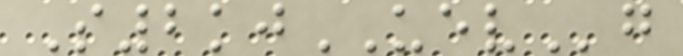S2kjUEVg
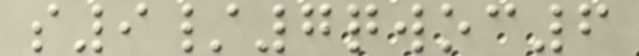s9/7qwoc6
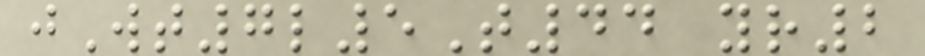jWt7l5T44 yr2
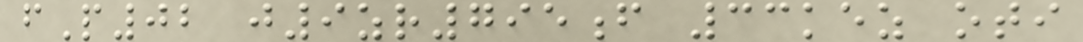fP02 j9zr795f 33kez oti
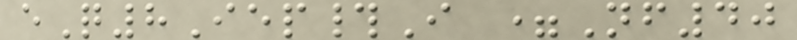eQ8Iep#I =Nf40
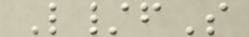L/fS
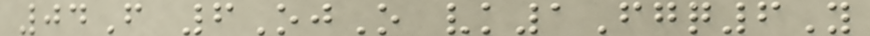04F 6OjO vk1Fgq6Y
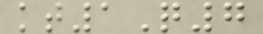kt1Q7
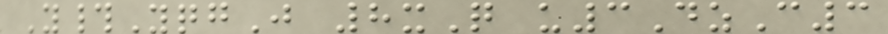Y#YqgJ 8xQ u3DzC3
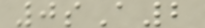0sA2
